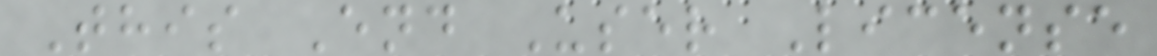This End User License
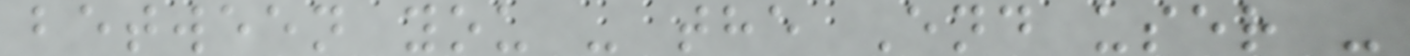between you - the End user -
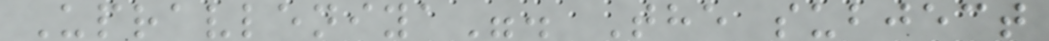Upravleniya". The subject
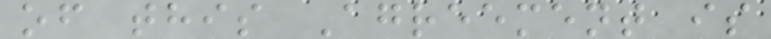of this Agreement is
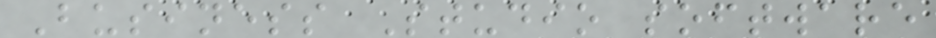Business Studio software
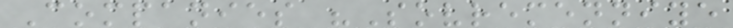Companies "Sovremenniye
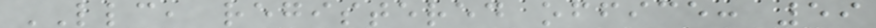LLC, registered office: 59
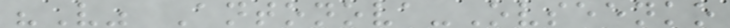"V" Antonova-Ovseenko
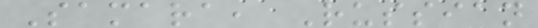Samara, Russian
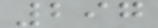297
